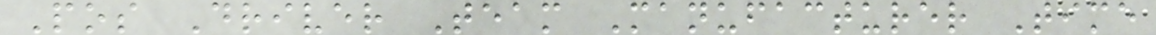Pos Driver Team Manufacturer Time
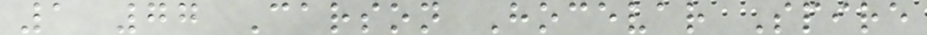1 77 Carson Hocevar Spire
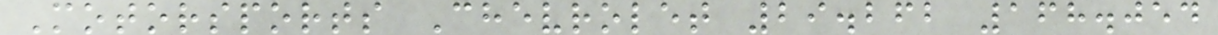Motorsports Chevrolet 29.262 168.054
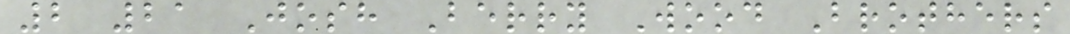2 21 Josh Berry Wood Brothers
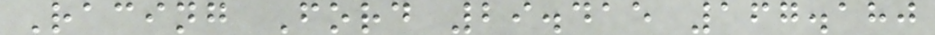Racing Ford 29.415 167.180
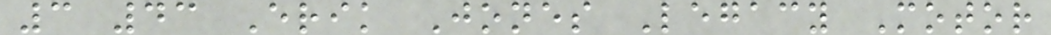3 43 Erik Jones Legacy Motor
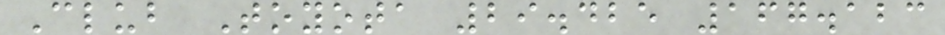Club Toyota 29.425 167.123
